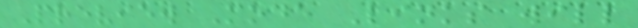Preview Mode Links will
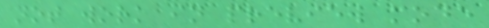not work in preview mode
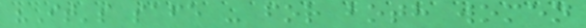"It's safe - for both women
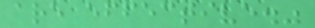are effective."
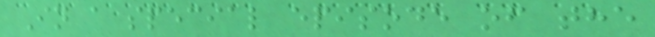In a special episode of the
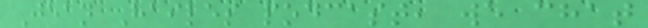Jean Hailes podcast, we chat
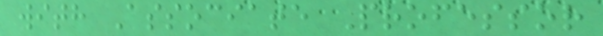with Associate Professor
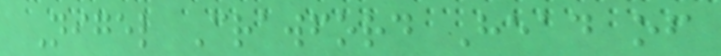Nigel Crawford Head of
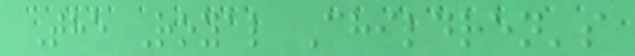The Royal Children's
